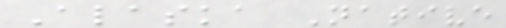Alaska Native
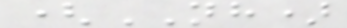(NH)
